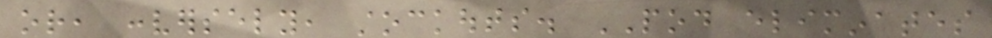or, conversely, stockouts. POD eliminates
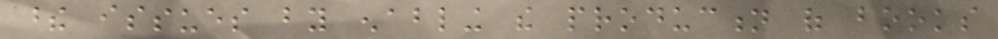these issues by enabling the production of books
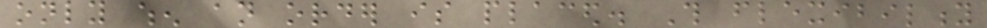only when an order is placed. This flexibility
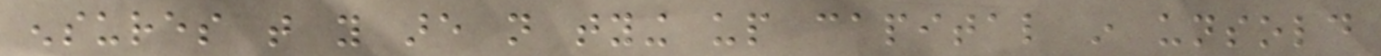ensures that you are not tying up capital in unsold
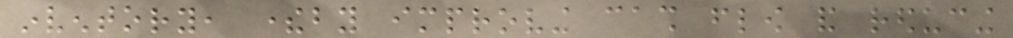inventory, thereby improving cash flow and reducing
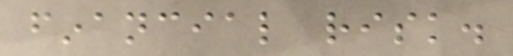financial risk.
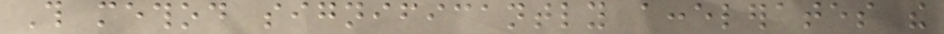This method significantly accelerates the
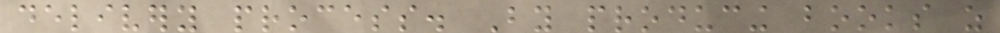delivery process. By producing books as
